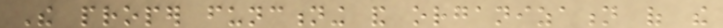The proper functioning and organization of the
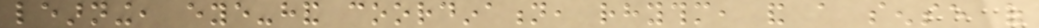learning, eye-hand coordination, rhythm, and a sense of
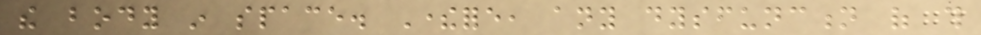the body in space. Therefore, any dysfunction of this
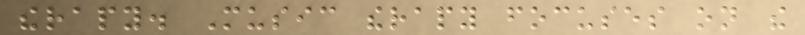therapy. Music therapy focuses on the
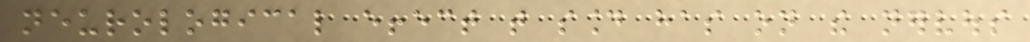neurological effect that sound has on the nervous
